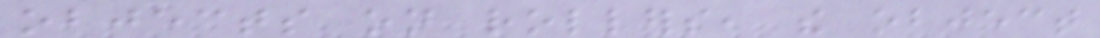objects on rollers, the object
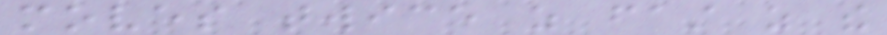moves twice as fast as the
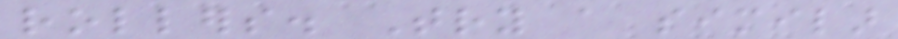rollers. Try a similar
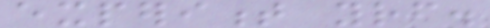experiment yourself.
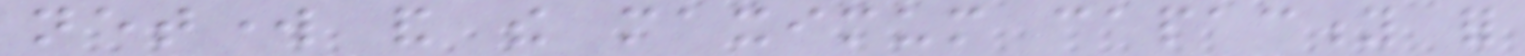network and the maximum capacity for
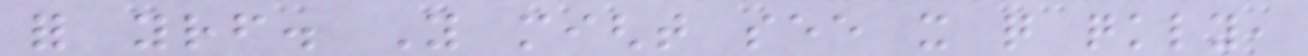for yourself. You might see it quite quickly,
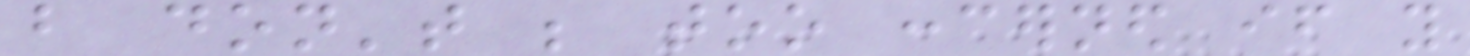but don't be too concerned if you
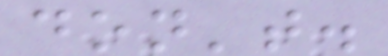don't.
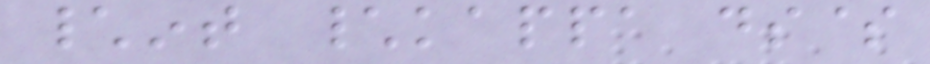\int \kappa ds$
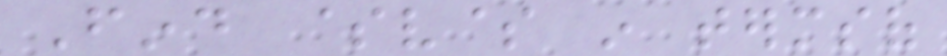Find $v$ in termsof
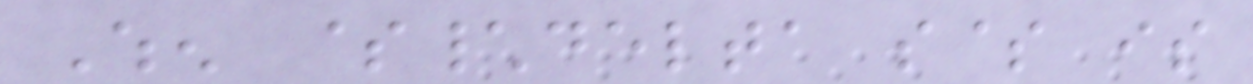When $\delta s$ is
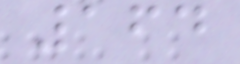164
